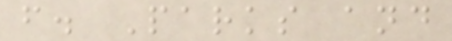f. Parks and
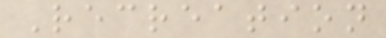Recreation
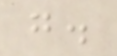g.
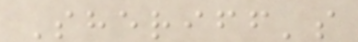Sheriff's
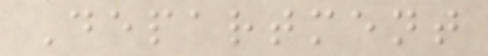Department
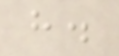h.
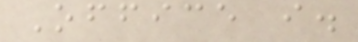Office i.
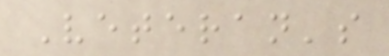Veteran's
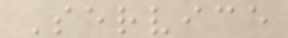Service
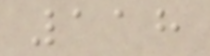118
